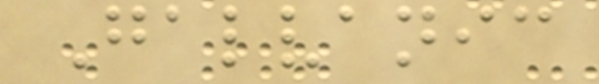Galvanic
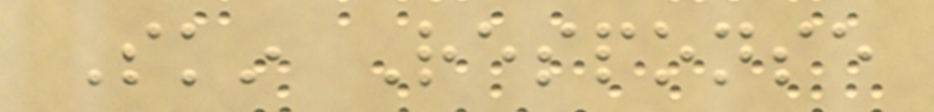Skin Response
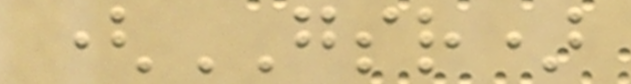(GSR)
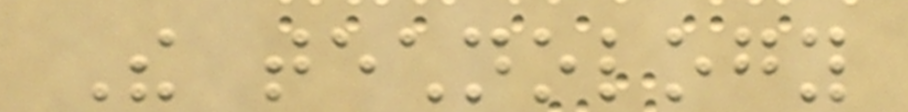The technology
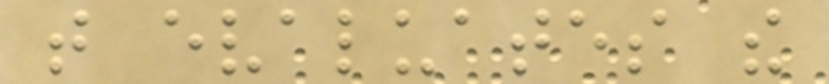that evaluates the
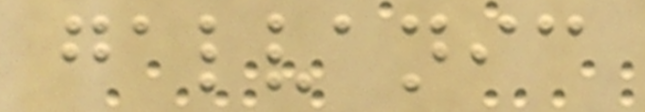galvanic
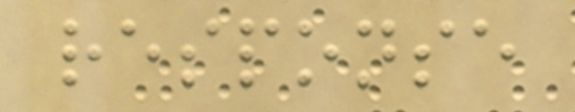response
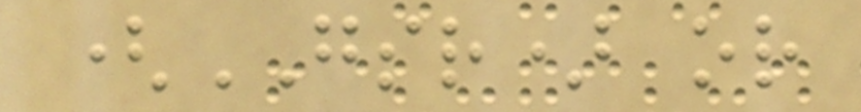(GSR) or
